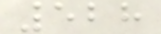528
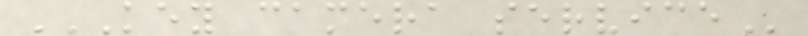KEY CAMERA SERVICE
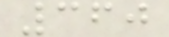360
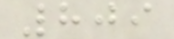809
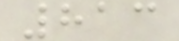813
